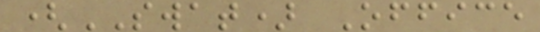(SWAT) Office
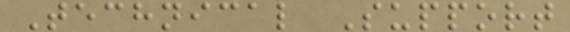Technical Support
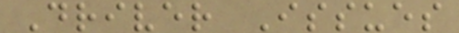Driver Issues
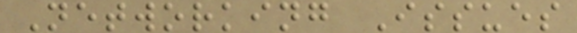Networking Issues
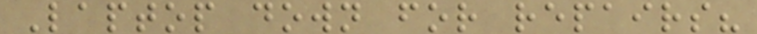Laptop down for repairs?
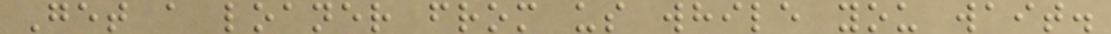Get a loaner from us while you wait.
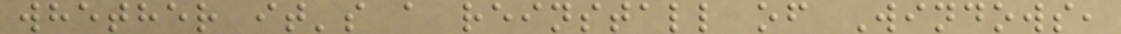whether it's a reinstall of Windows,
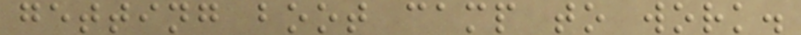getting boot camp to work.
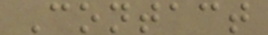Contact
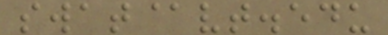swat@vt.edu
